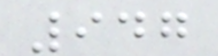947
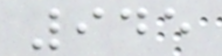945
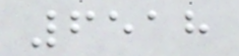6518
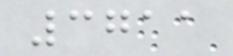3711
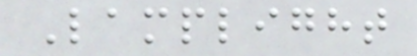Lamplight
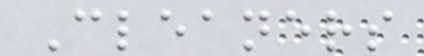Cleaners
